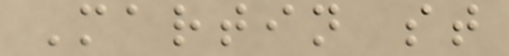Martin st
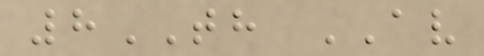8TH AV
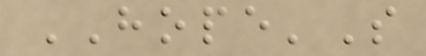HOPE'S
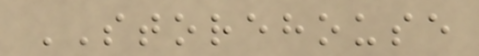STOREHOUSE
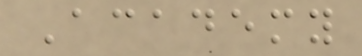Academy
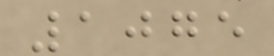1075
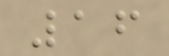16
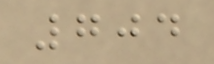704
